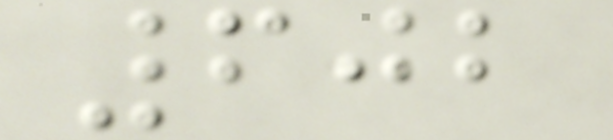602
